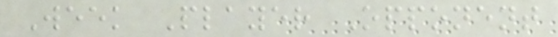Week Player Opponent
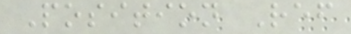Position Ref
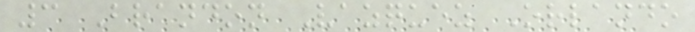3 Brandon Vazquez Orlando
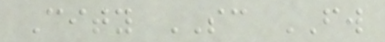City SC FW
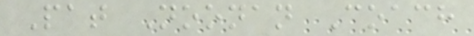Pat Noonan Coach
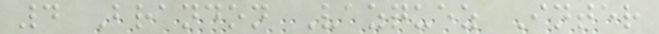4 Brandon Vazquez Inter
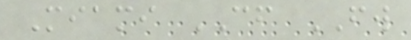Miami CF FW
